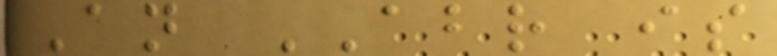An ABR is
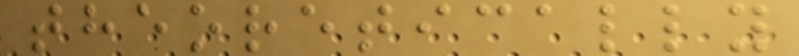theoretically
